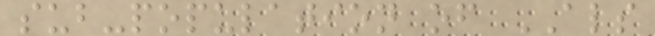sub-population of ALS
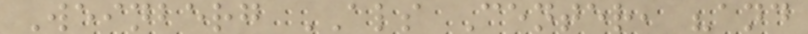Weinberg ALS Center, "and
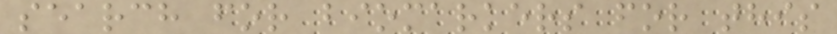search for biomarkers for this
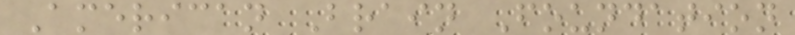American Brain Foundation
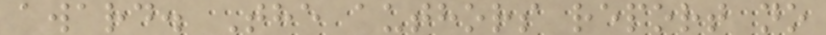award. The authors report no
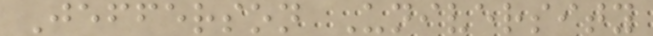Jefferson University
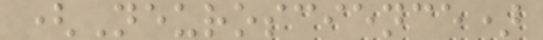(Neuroscience)
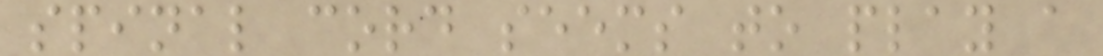spinal cord seems to play a
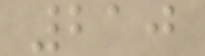210
